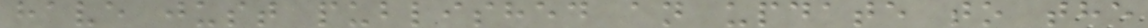have just published an update to the
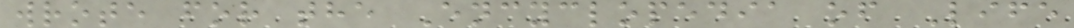wrote for the Encyclopedia of Life
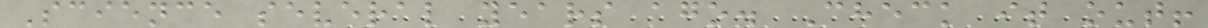Science several years ago. Check it out!
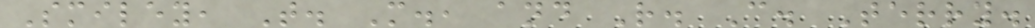Smiley, T. M., and R. C. Terry.
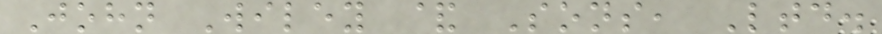John Wiley & Sons, Ltd.
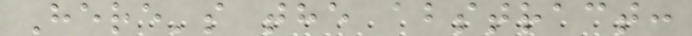Here's the abstract:
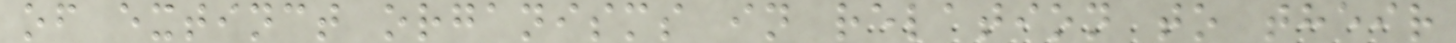of extinct organisms in relation to their
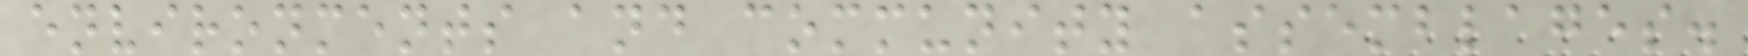environments and community assemblages.
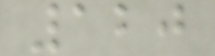120
